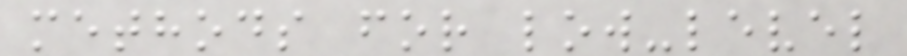methods for low-level
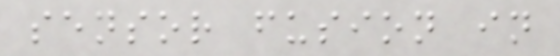sensor fusion in
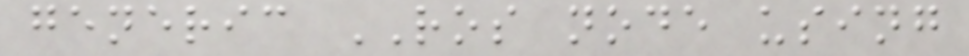generic ROS node using
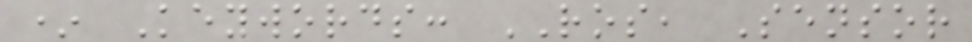* Keywords: ROS, Sensor
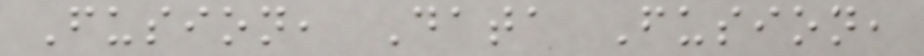Fusion, Data Fusion,
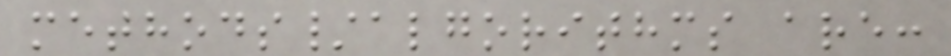methods/algorithms are:
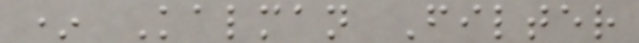* Kalman Filter
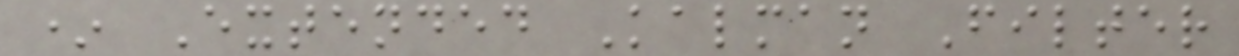* Extended Kalman Filter
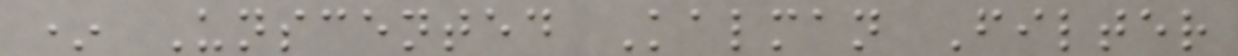* Unscented Kalman Filter
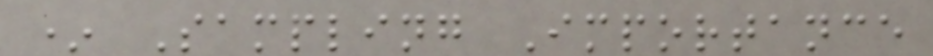* Sampling Importance
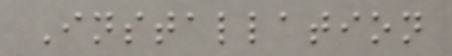Installation
